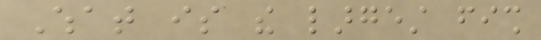What is the largest fish
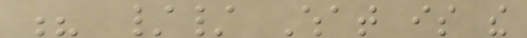? // What is the
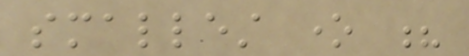smallest one ?
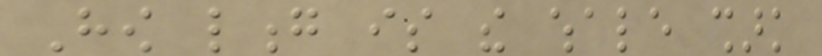How long is the whale shark
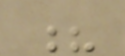?
